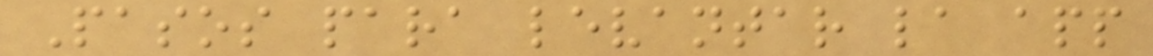Pasos para levantar la app
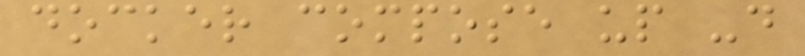docker compose up -d
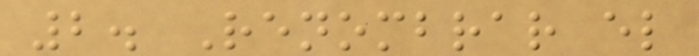2. Renombrar el
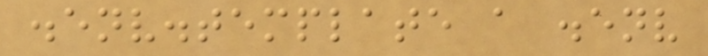.env.template a .env
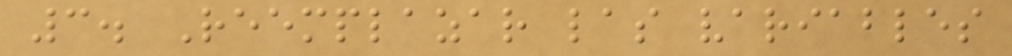3. Reemplazar las variables
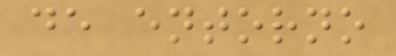de entorno
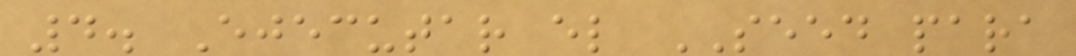4. Ejecutar el SEED para
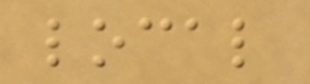local
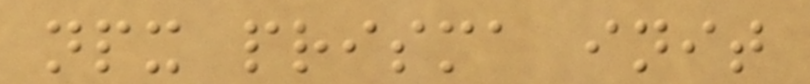npx prisma init
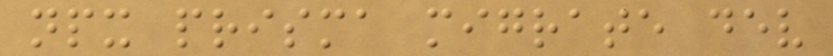npx prisma migrate dev
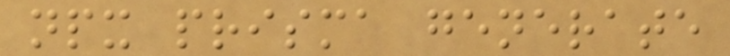npx prisma generate
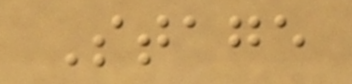Stage
